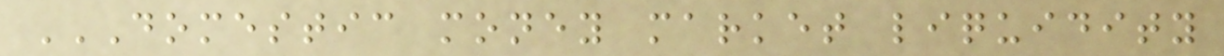DOMESTIC MONEY MARKET LIQUIDITY
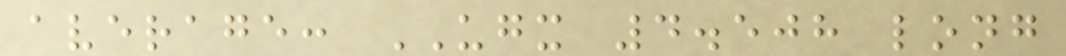average: UGX 4.508 long
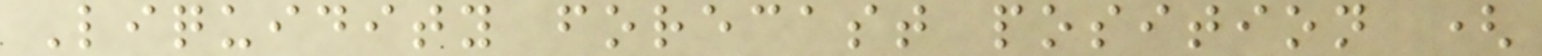Liquidity forecast position (
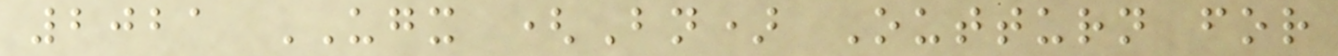2021 UGX (Bn) Outturn for
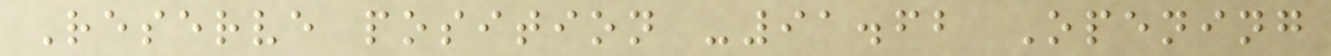Reserve position -91.62 Opening
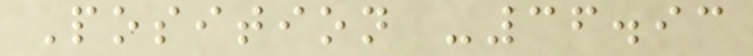Position -36.93
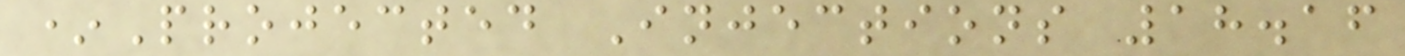*Projected Injections 18.16
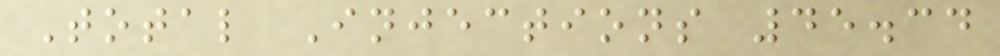Total Injections 45.34
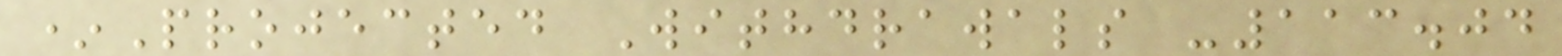*Projected Withdrawals -113.04
